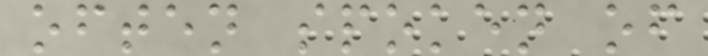often spoken of
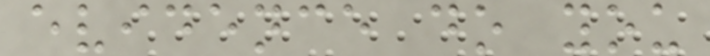evidence do you
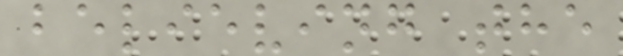believing the
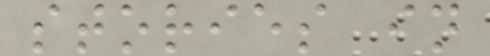stories in
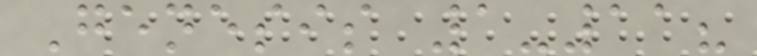Genesis 1-11?
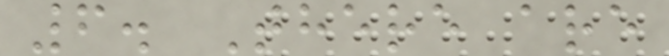6. There are
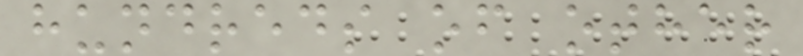hundreds of other
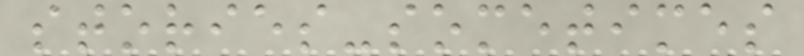stories-sometimes
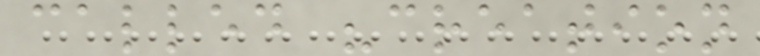called "creation
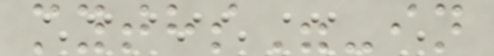myths"-in
